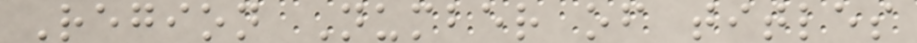Region Number of titles
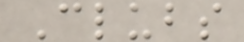Clubs
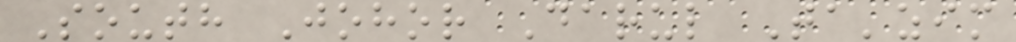South Johor Darul Ta'zim
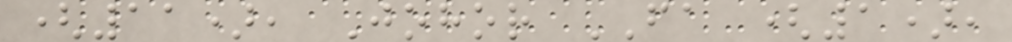(11), Johor FA (1),
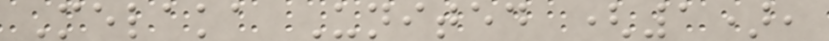Melaka United (1),
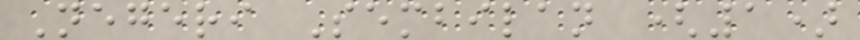Negeri Sembilan (1)
